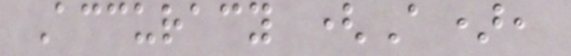Accuracy (A),
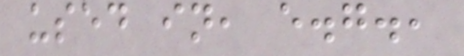used in, e.g.,
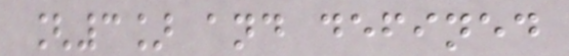[3] and defined
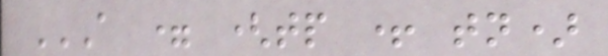A = (TP + TN)
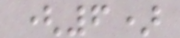(6)
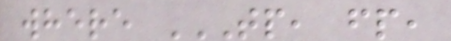where TP, FP,
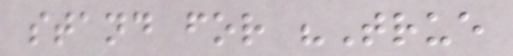stand for "True
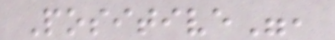Positive",
